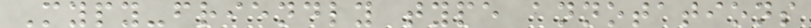Mypy-friendly type annotations
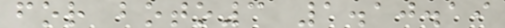for boto3 1.10.19
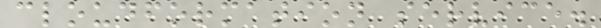cloudformation service.
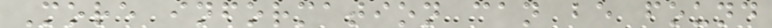More information can be found
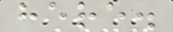here.
